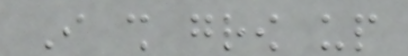I shall grow up
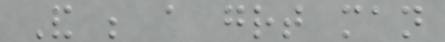And be a great man
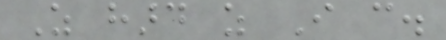As hard as I can.
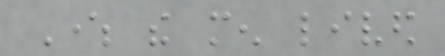Where the men lived
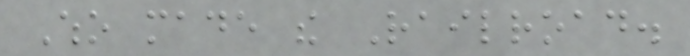Who made the Railroad.
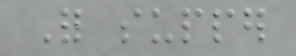For supper
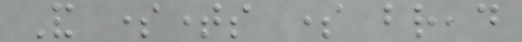And sometimes some bread
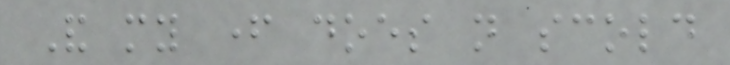And my father does not scold
